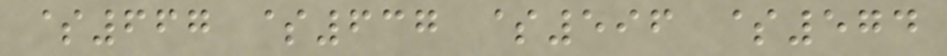$667 $637 $596 $574
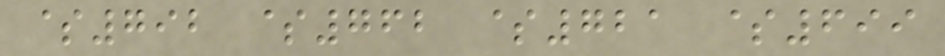$792 $762 $721 $699
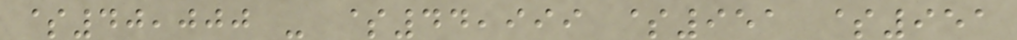$40,000 - $44,999 $951 $951
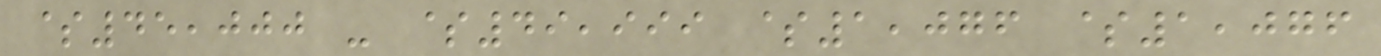$45,000 - $49,999 $1,076 $1,076
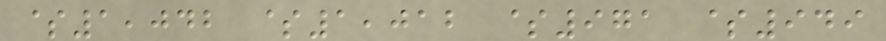$1,042 $1,012 $971 $949
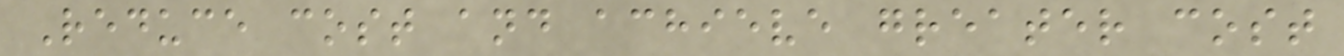Reduce cost and achieve greater cost
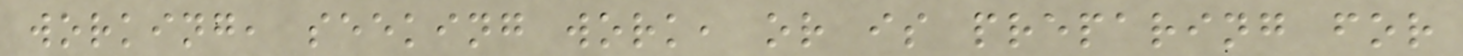working, seeking work, or is preparing for
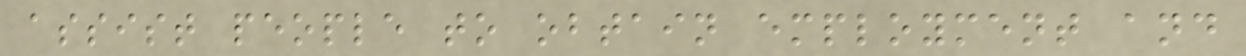assist people to obtain employment and
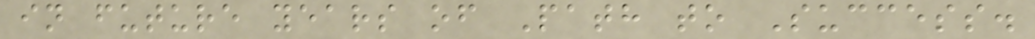in future years of Path to Success.
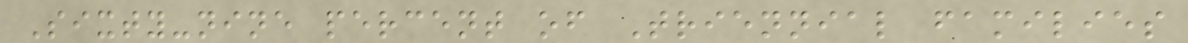Sixty-nine percent of Triennial families
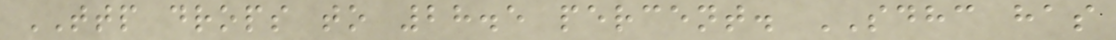TTP drops to 28.5 percent. SDHC has
